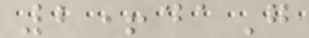2+daG
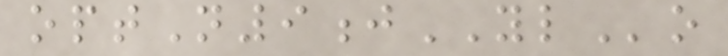optN9jYLo
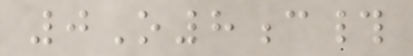0O8c#
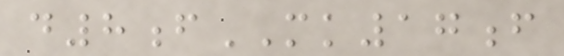d8fMK17f
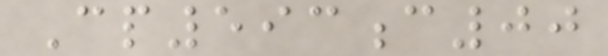Cp593c00
